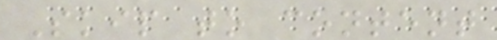Skip to content
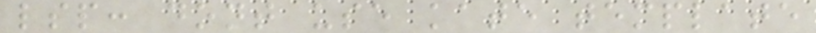lsp: dont use kate template
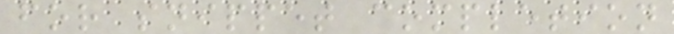for snippet completion
